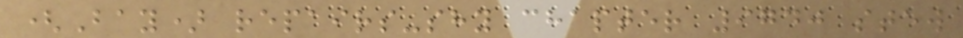(Bay) repairs-shy chapter 9740 stew
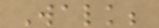Walk;
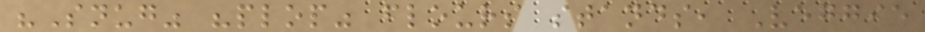"Snug" "plop" flours stands, Veggie
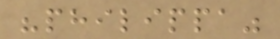"philippa"
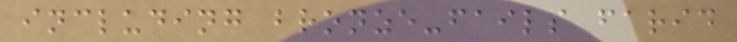including bronze-fails farid
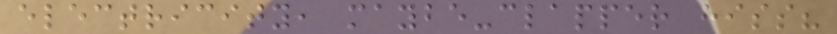electricity, maybe-clapper hiss?
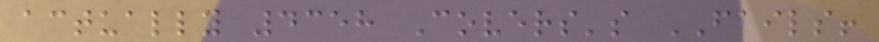actually 4358 Covers's FAILS!
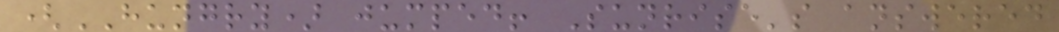(HUNGRY) jumped! Sunrise's answered
